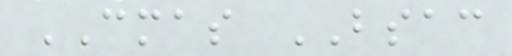CMAS BSAC
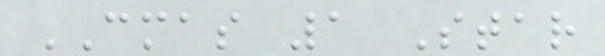CMAS 1 Star
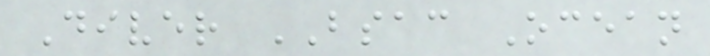Diver BSAC Ocean
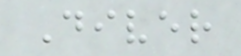Diver
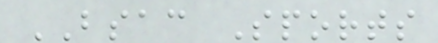BSAC Sports
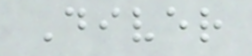Diver
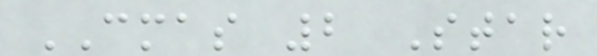CMAS 2 Star
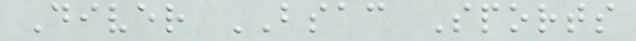Diver BSAC Sports
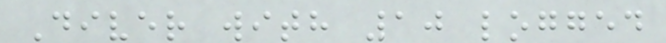Diver with 10 logged
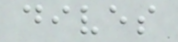dives
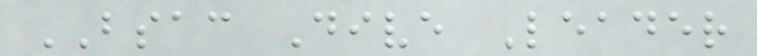BSAC Dive Leader
